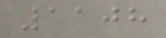1108
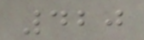420
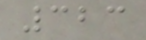323
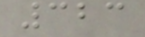323
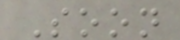Soon
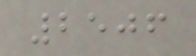2506
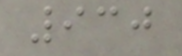930
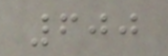600
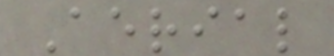Aerial
